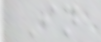In
